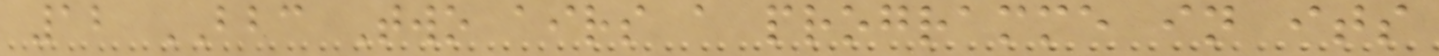12 BBC Two airs a programme in its
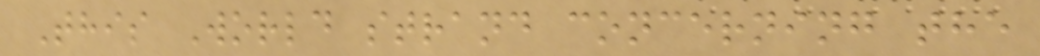This World strand concerning the
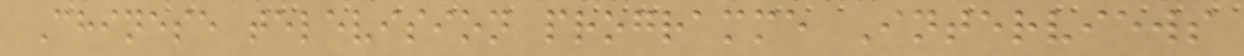Chinese television programme Interviews
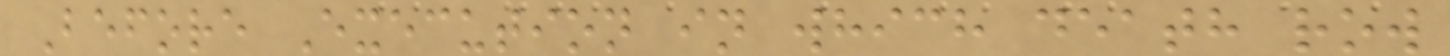Before Execution in which death row
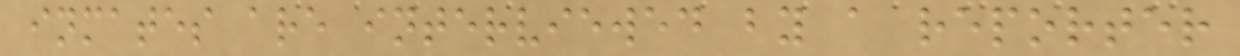inmates are interviewed by a reporter
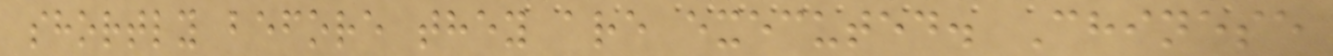shortly before they are executed. Chinese
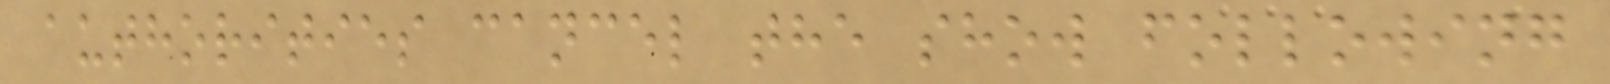authorities cancel the show following
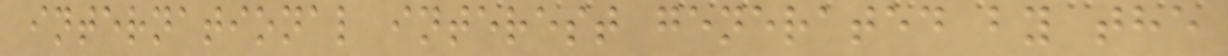international interest generated by the
